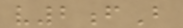v2fB
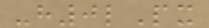-h0lPx
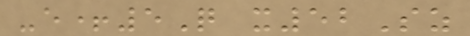-e+5Q x52Sz
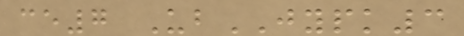ce7 UbJYPK3
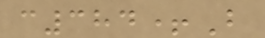c384+B
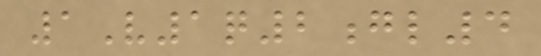1V1q2gl4
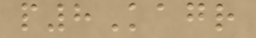p8Kagr
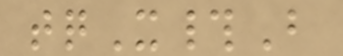tqX#B
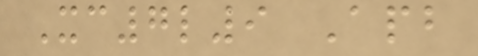Xc7l9 Apb
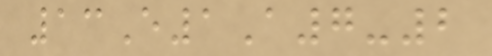13E1A7-2
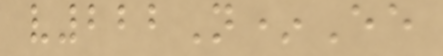v222N*Ee
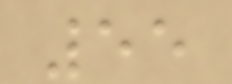55
